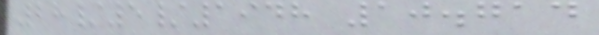28/5/1948 10.714
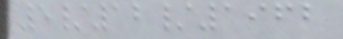5/12/1962
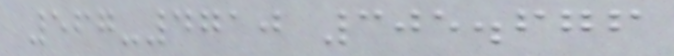567-4710 305.676
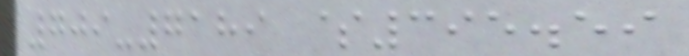709-7189 $395.59
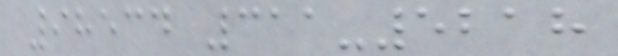98534 311-5218
